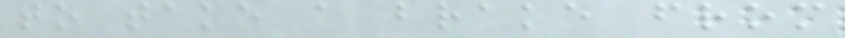to take a brake from
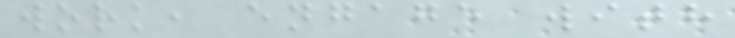work, engage with
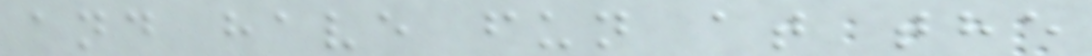and have fun at the
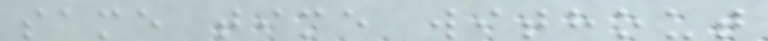same time without
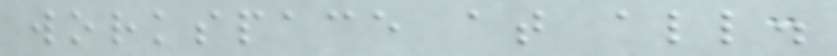workspace at all.
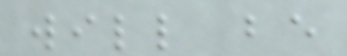will be
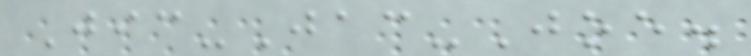Jic-Jac-Joe.
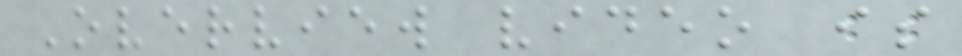Overview video is
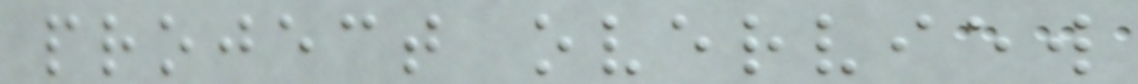project overview
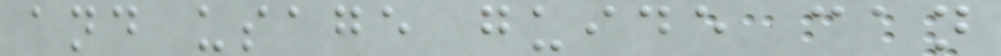and usage guide can
